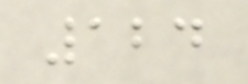124
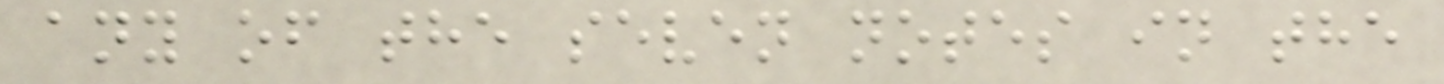any of the seven notes in the
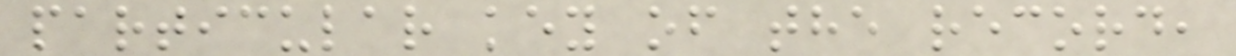particular key of the record,
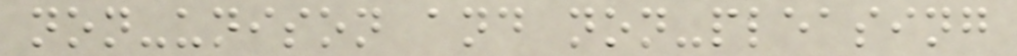non-unison and non-pleasing
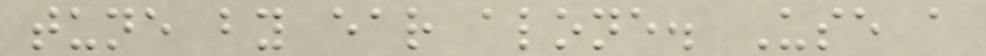tune by ear alone. Use a
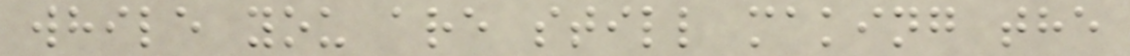while you are still making the
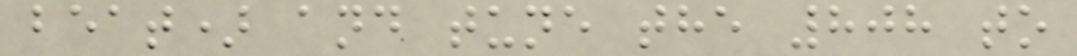beat) and tune the 808 to
